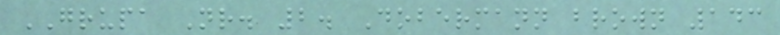GRUPA Nr. 2. Dobermann brown 143
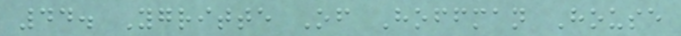44. Ygritte Of Hoffman House
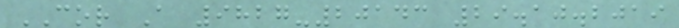COR A 9827-20143 29.10.2019
